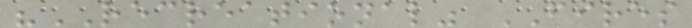"RECREATIONAL" FIRES
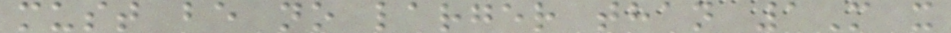must be no larger than 1M x
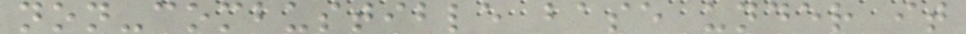non-combustible base under it
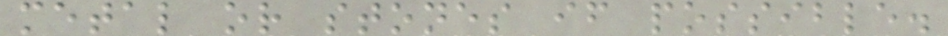metal or stones if possible.
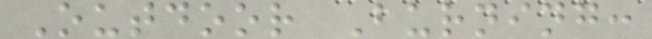Outdoor Burning:
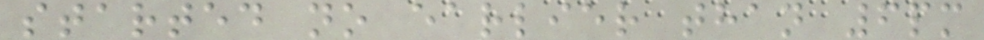started no earlier than 6pm
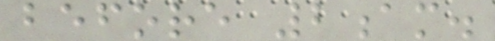before 2am.
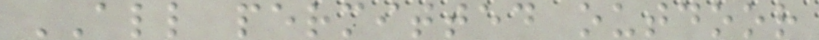ALL permitted outdoor
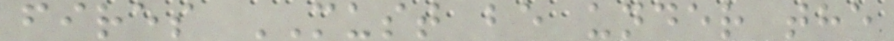fires MUST be under the
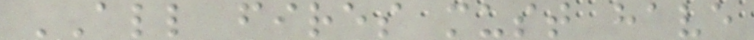ALL fires must have
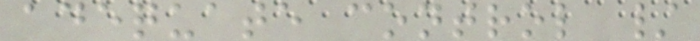adequate control /
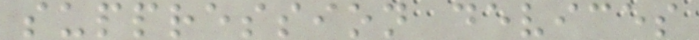suppression devices
